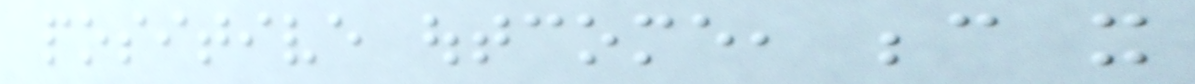positive outcome, because it
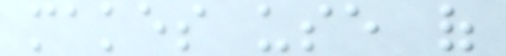makes use of
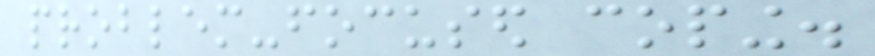problem-focused coping.
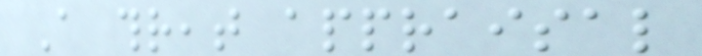A threat appraisal
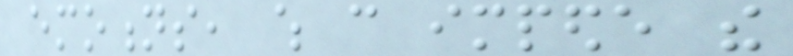emotions, which can impede the
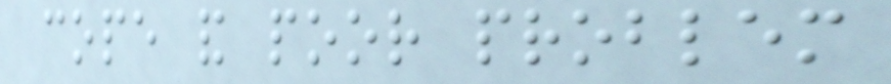cope and poor problem
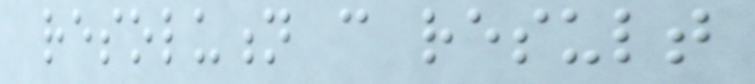resolution can result
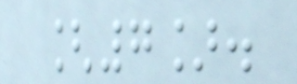[7].
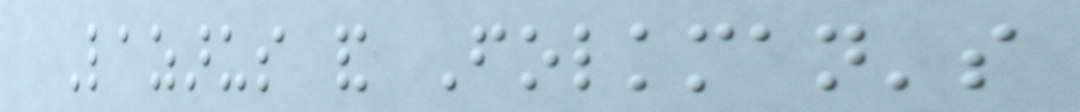Lazarus and Folkman's
